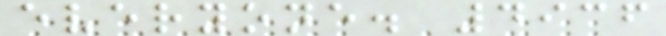everyone. 4936
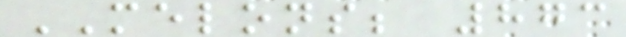MELONS; 873
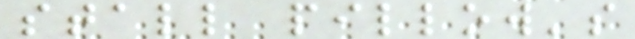stall pillow's
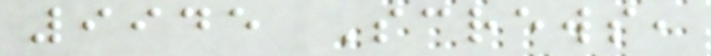9945 Screws,
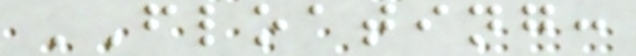FLOATING:
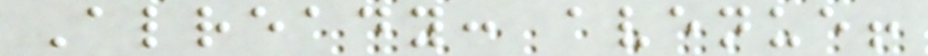Already: avenue!
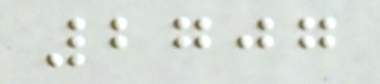2707
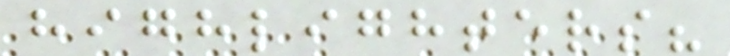highlighters?
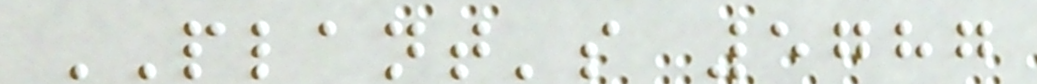PLANT's 5787
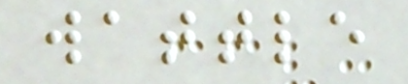wattle
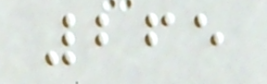265
